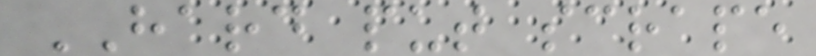HARD put scrape
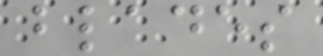blades
